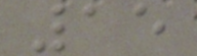15
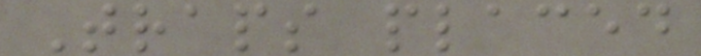Traps placed
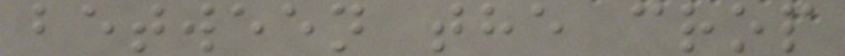between the crop
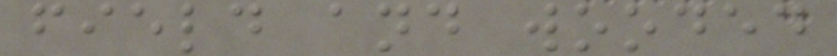field and wooded
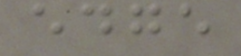edge
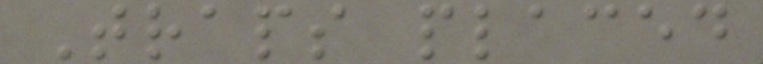Traps placed
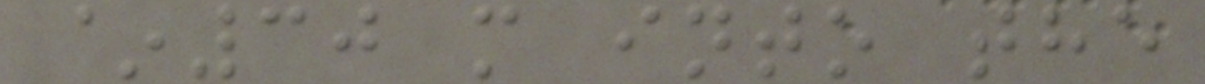~30 m into the
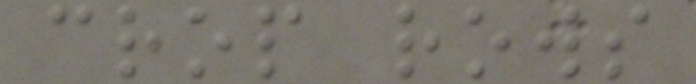crop rows
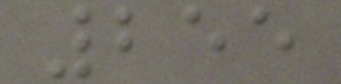255
